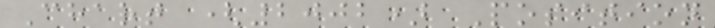Chart (2002) Position
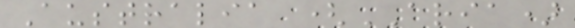Australia (ARIA)
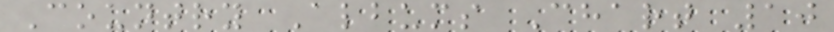Country Albums Chart 10
